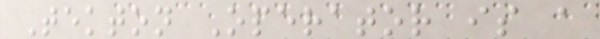Tekton Operator is a
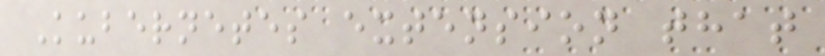Kubernetes extension that
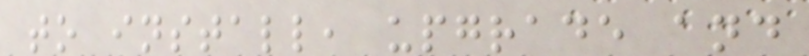to install, upgrade and
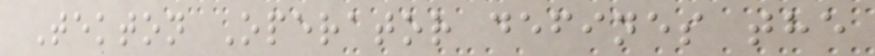Tekton Operator defines the
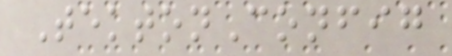TektonConfig
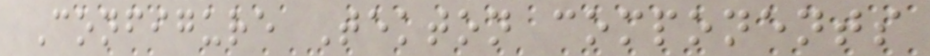Configure Tekton components
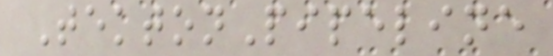TektonPipeline
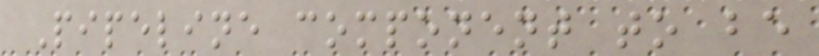Pipeline component to be
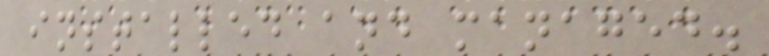installed and managed.
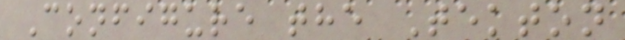Configure the Tekton
